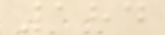184
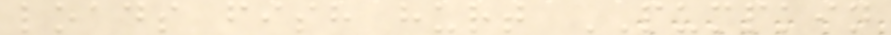loads fish hurt PUMPKIN
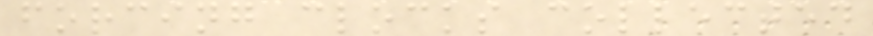forcing clocks collected
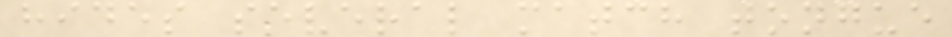hides several match tongue
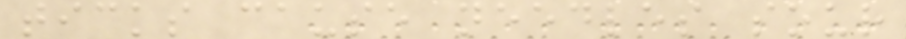ticks cause needles sour
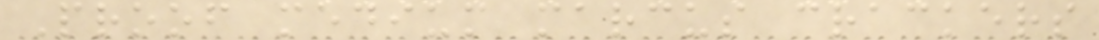Proof medium marcus crackers
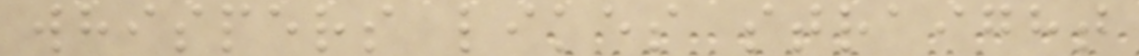whispers likes straight
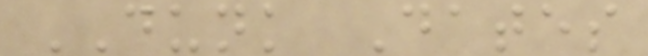DUNK Dates
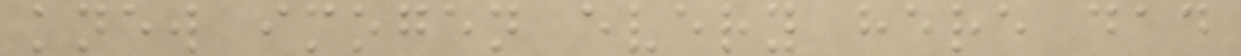knew imogen every here dad
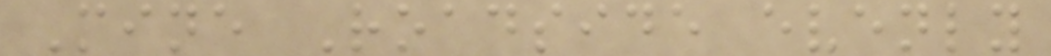Mine Roadside evenly
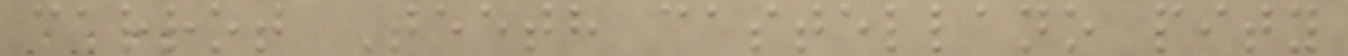carrot Teeth castellano pity
